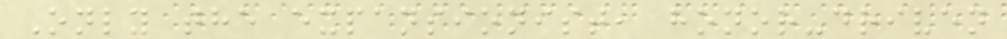Only the expansionist, honor-driven
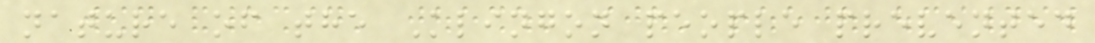nature of the Klingon people prevented
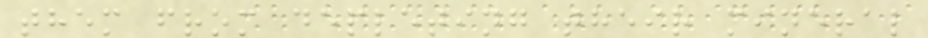them from depleting their mineral
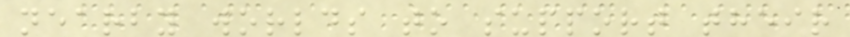nearby worlds to support their
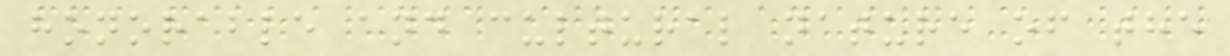honorable and cultural nature of the
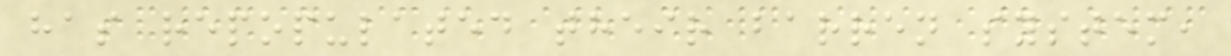has repopulated their barren system,
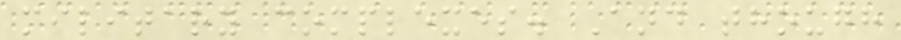military complexes. And though
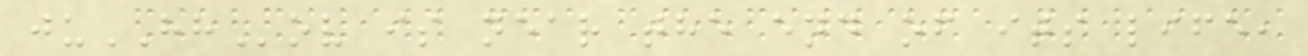juHHov is near the end of its life,
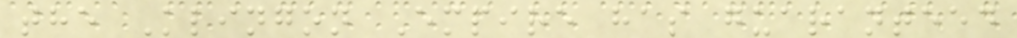the Klingon Empire has guaranteed
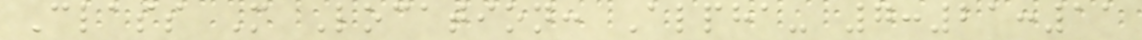Class M Location: Alpha- 7:21:11
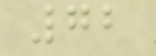72
